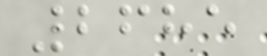2685
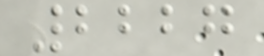2227
